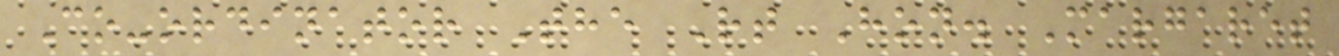Co-ordinator The Rt Hon. Margaret
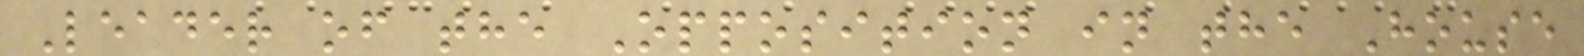Leader of the Opposition in the House
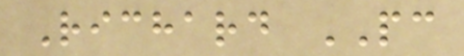Richard PC
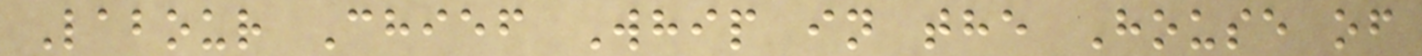Labour Chief Whip in the House of
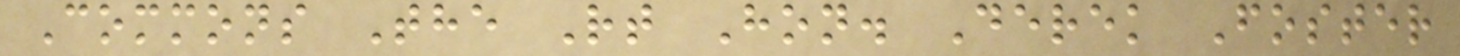Commons The Rt Hon. Derek Foster
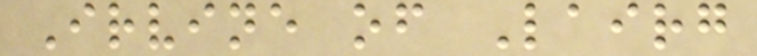Irvine of Lairg
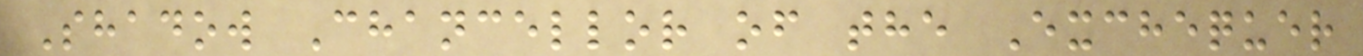Shadow Chancellor of the Exchequer
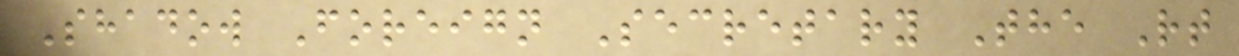Shadow Foreign Secretary The Rt
